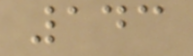143
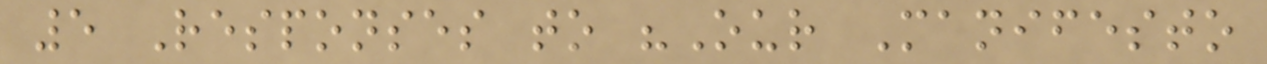5 Responses to "Our Manifesto
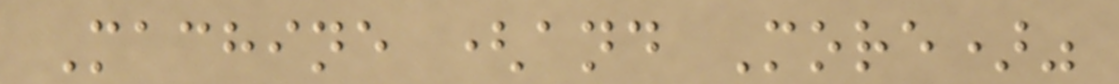Machine (and More)"
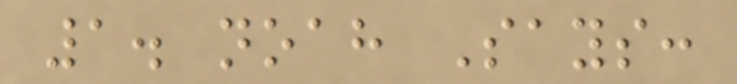1. noah Says:
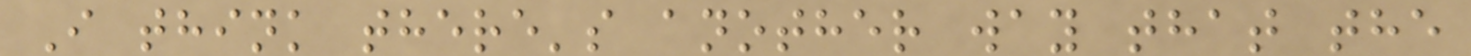I think there's another way that the
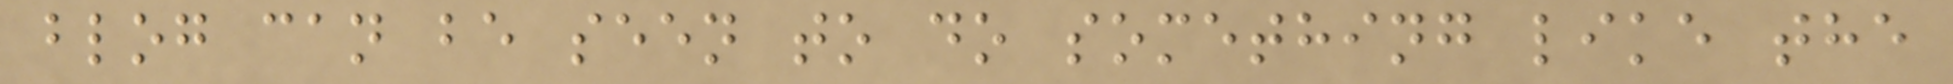blog can be seen to do something like the
